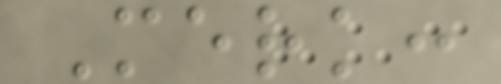Merk:
